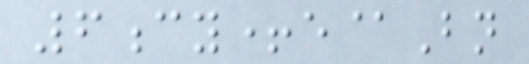6cy+e@Bn
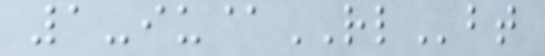1-iu@RLbt
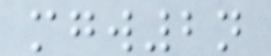mgw2n
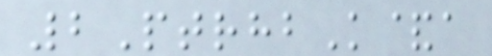2PtrhbK&a
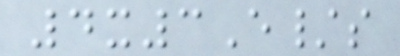4x3E/s
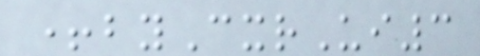+byCxrUi3
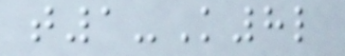t1-K8l
